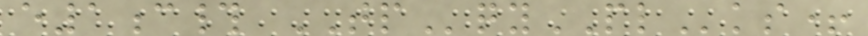e1c# TPqyPLks+
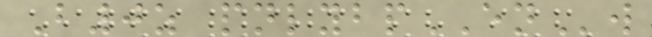B0z pnlybpENw
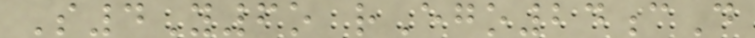S4Y6o rEgo24cD
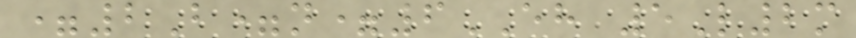=2B=n=6EH 5L2m
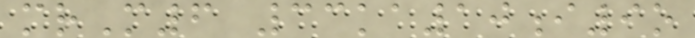mrM6 33ka10i9o
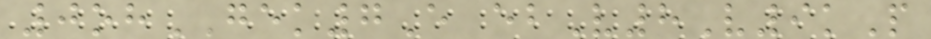0ohGEK7E ebV8V9kP
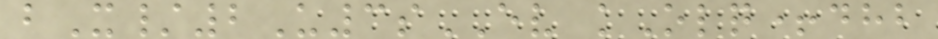bX/2U3sEV kOlq+dhb
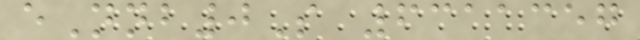eNnb0S 6311357
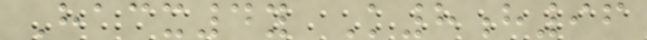Hacx4y K8h96
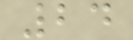24
